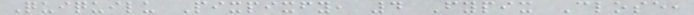Quiquilu Pixpixfy, 4 Fypix Close,
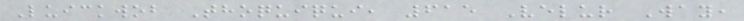Luickwob Thoquiqui, 615 Velur Way,
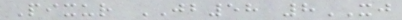Pixur JB58 8XJ
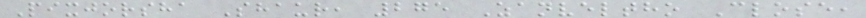Pixjorsha Shaur, 275 Zanveltho Close,
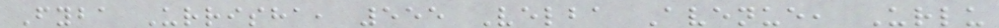Fyba Urrisha, 555 Velba Avenue, Urlu
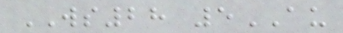WS28 5AU
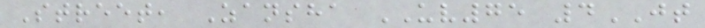Street, Zansha UV75 4JT
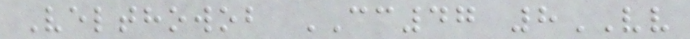Velthowob CC47 8VV
